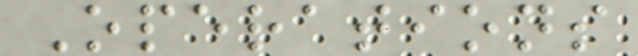Operations
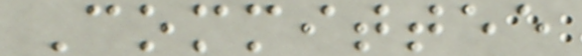Committee
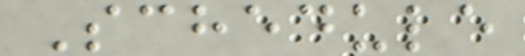Schedule
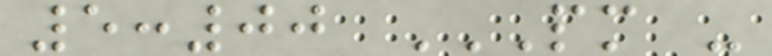5:00 PM -
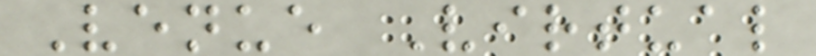Venue Virtual
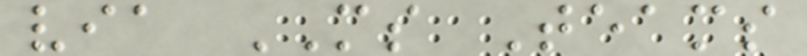via MS Teams
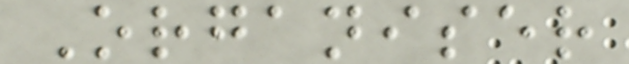Organiser
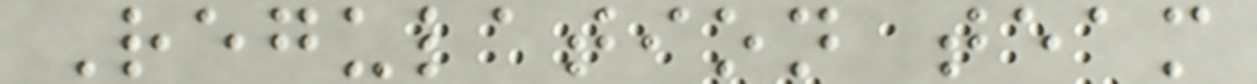Regulation team
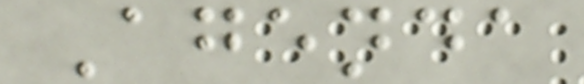Agenda
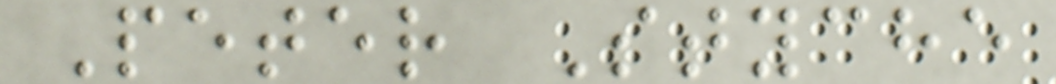Peter Styche
